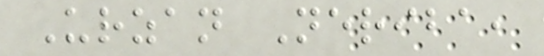Urzan Neriba,
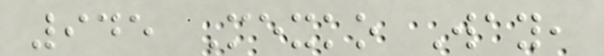945 Mexko Way,
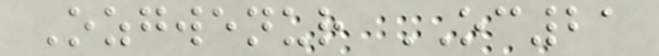Ozgwenur OC21
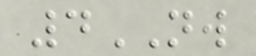4NW
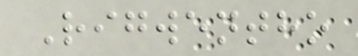Rigwentho
